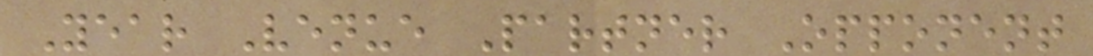Year Venue Partner Opponent
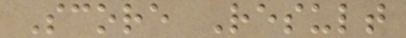Score Result
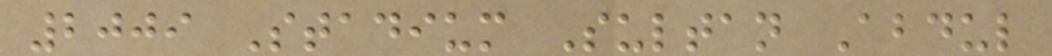2009 Stadium Sultan Abdul
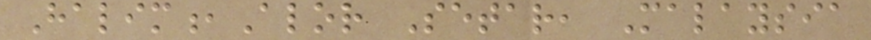Halim,Alor Setar, Malaysia
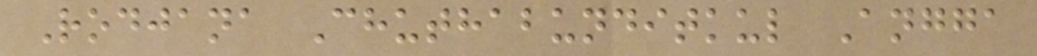Rodjana Chuthabunditkul Angga
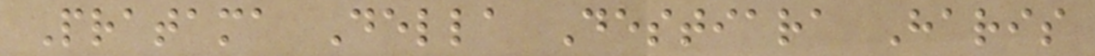Pratama Della Destiara Haris
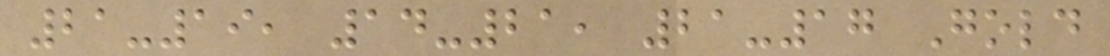21-19, 14-21, 21-17 Gold
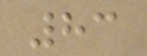83
